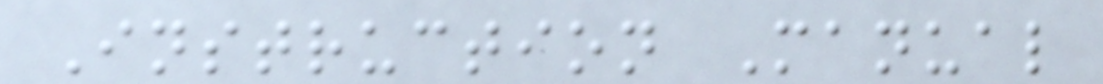Instruction Manual
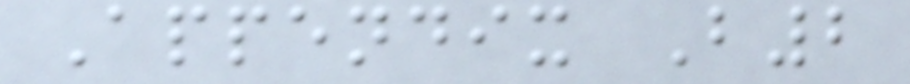Appendix B2
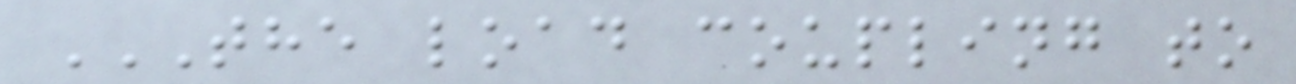THE LOAD COUPLING TO
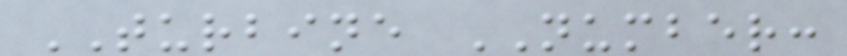TURBINE NUMBER:
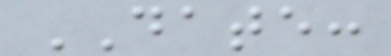DATE:
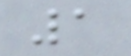1
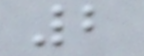2
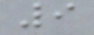9
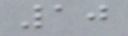10
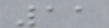11
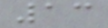13
